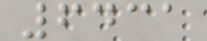6431
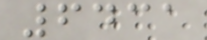6431
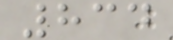834
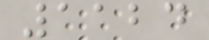1124
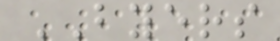BYERS
